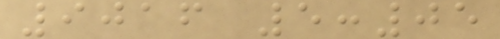9016 5:05
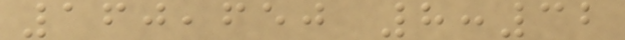160,650 8:32
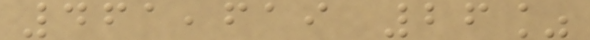461,619 26%
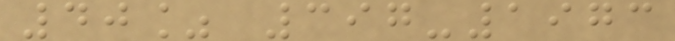40% 397-1973
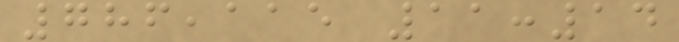786,115 11:14
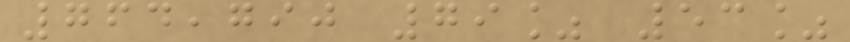764,790 79% 53%
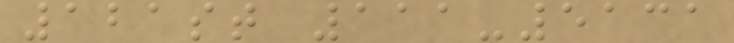121st 111-5131
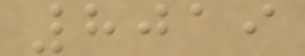8019
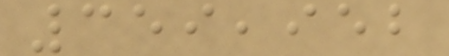359,952
